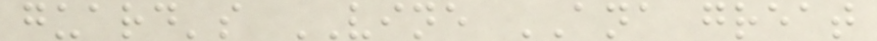guard's VINE ANA great
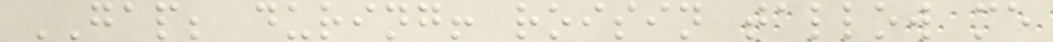GAP; during! roisin tallow me
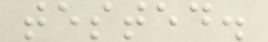tested.
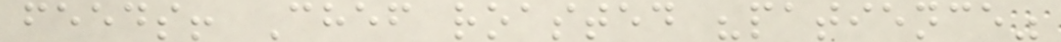feeds! Chef roasted "patience"
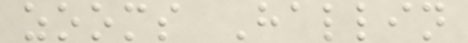zooms Hallin
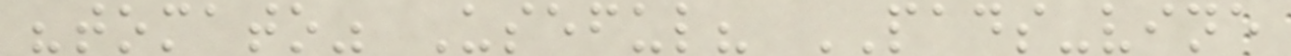"tomato" Useful? PADS-vine
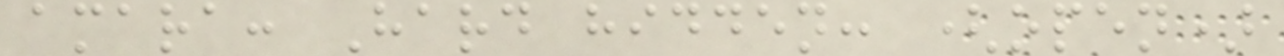amara: Hard hidden: (open)
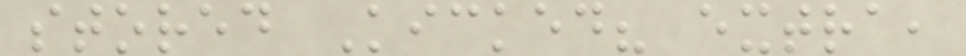stored Kicked? extra,
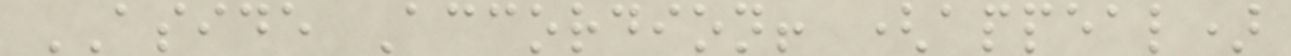ASIDE Accordion! (appeal)
